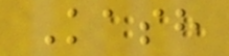Kash
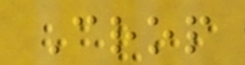Crop
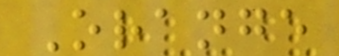Orange
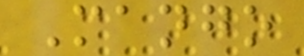Mango
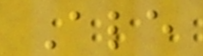Ale
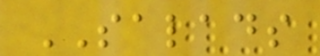SALADS
